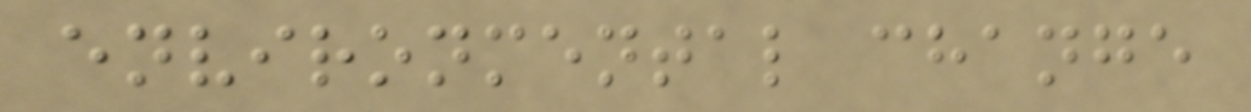environmental change
